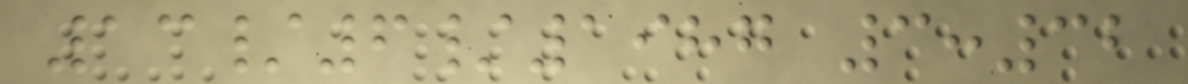13/6/1987 3:32
